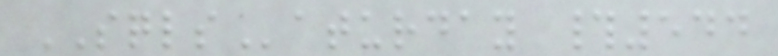SQLSaturday #544
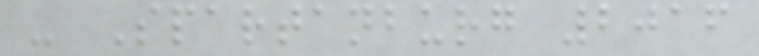- Spartanburg 2016
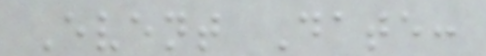Event Date:
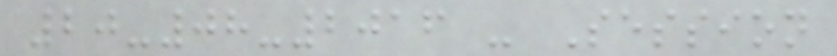20-08-2016 - Session
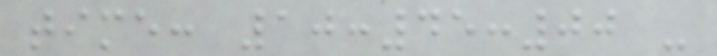time: 10:45:00 -
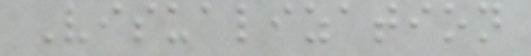Visualization
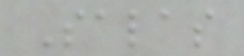Salas
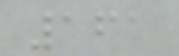161
